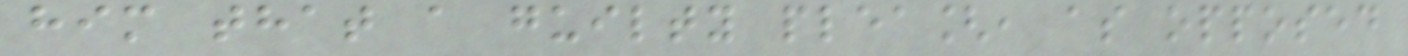him that a guilty plea[, as opposed
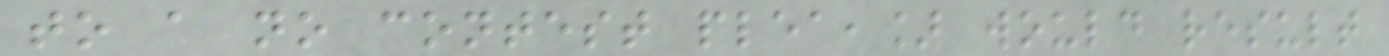to a no contest plea,] would result
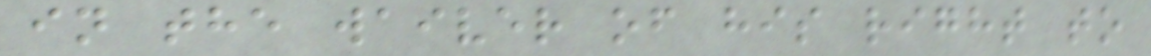in the waiver of his right to
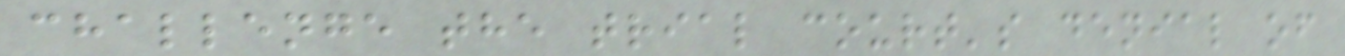challenge the trial court's denial of
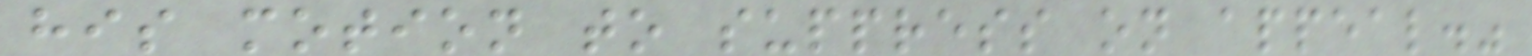his motion to suppress on appeal."
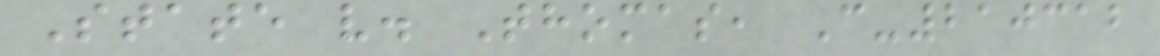State v. Thomas, C-210312
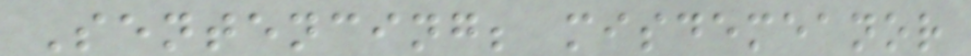Sentencing; misdemeanor
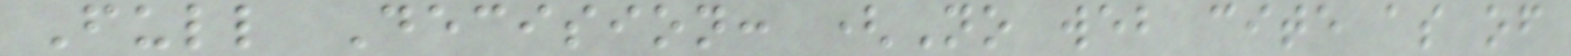Full Decision: (No web cite as of
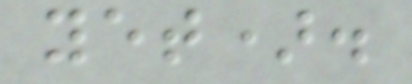yet).
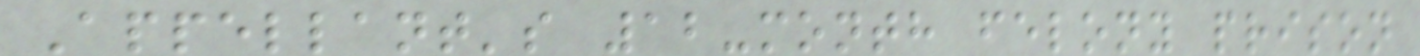Appellant's 12-month felony prison
